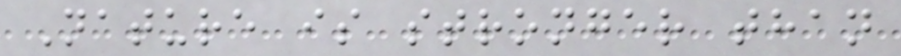Nature is stronger than
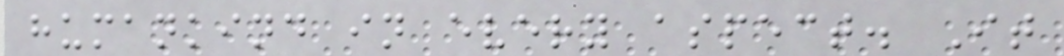humankind in every aspect. It
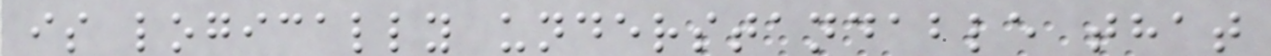is logically understandable that
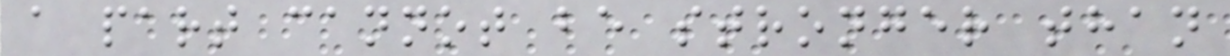a part cannot be stronger than
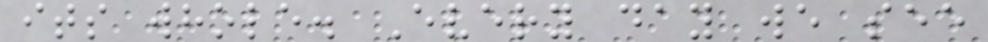its whole. Every day we see
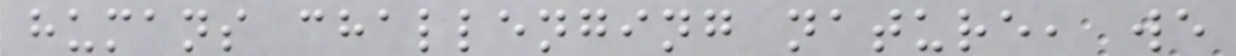humans challenging nature, we
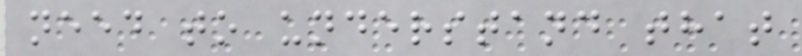need to understand that
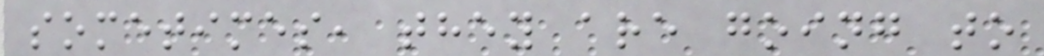sometimes, they are going to
